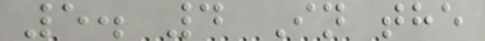5. 4 In the
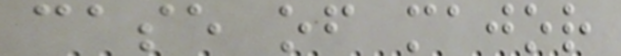case of major
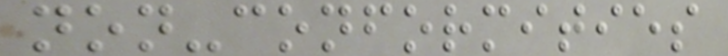non-conformities
